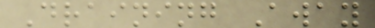Draining Away
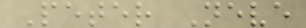Peter Neve
